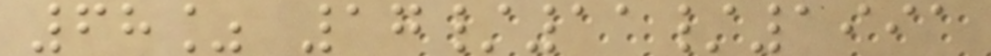68% 17/11/1991
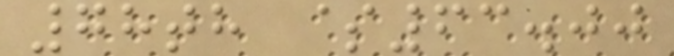78th $63.00
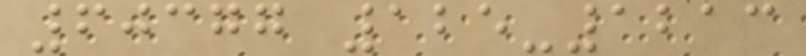60377 125-1213
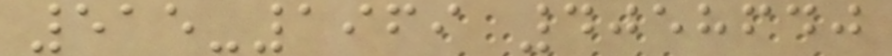515-1969 4058640
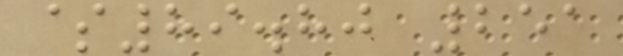$89.80 251
